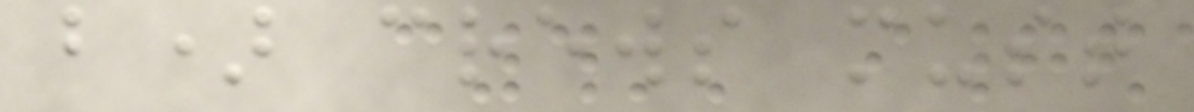b) crews must
